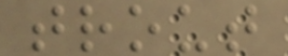trout
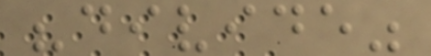"divide"
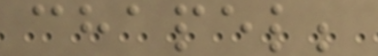chapel;
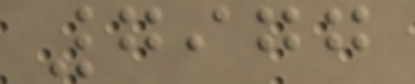7977
